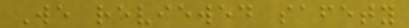We reviewed safety
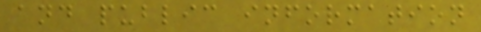and public information
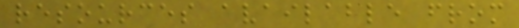resources available from
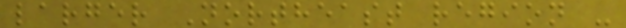larger Northeast region -
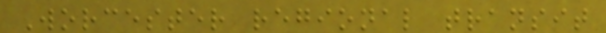Worcester regional transit
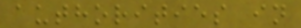authorities in
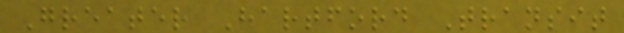Greater Hartford Transit
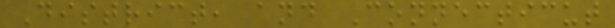District, and Connecticut
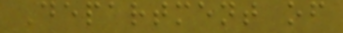Department of
